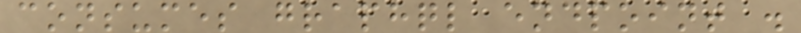consumes graphql endpoint .
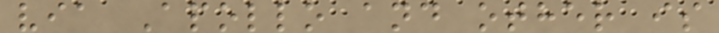via Apollo and other is
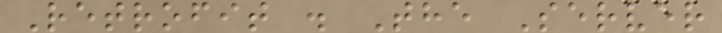Retrofit . The Server
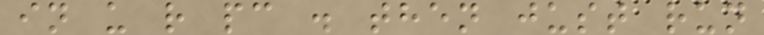in u r pc . then just run
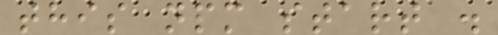this npm start .
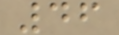46
